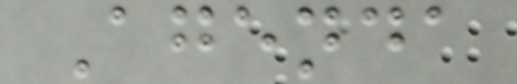Agenda
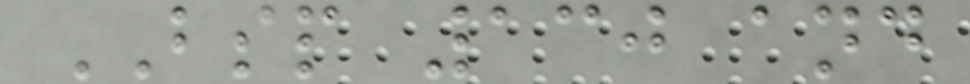BSP 130 and
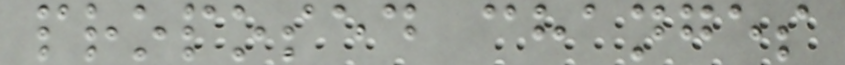proposed changes
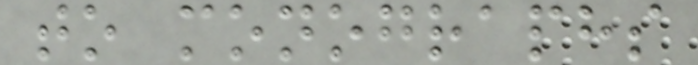to monographs
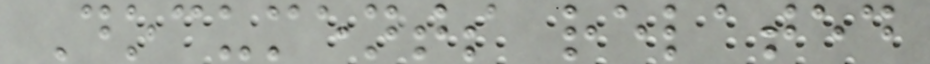Documents related
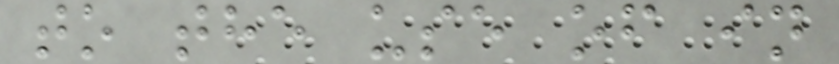to the use of in
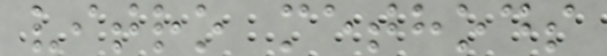vitro methods
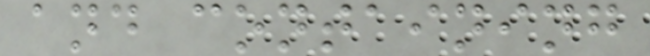and containing
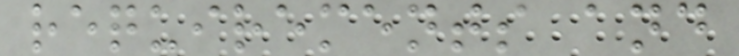requirements and
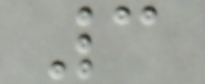3
